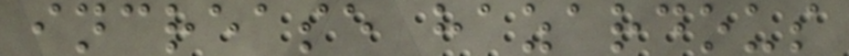increase hazardous
